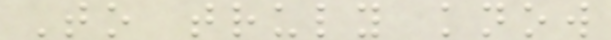To truly know
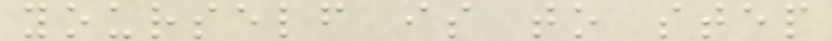yourself is to step
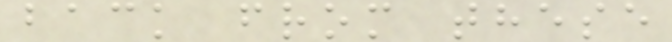back from these
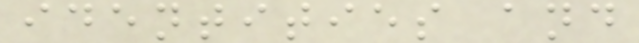identities and
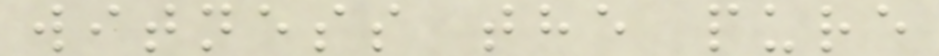witness the pure
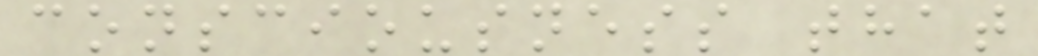consciousness that
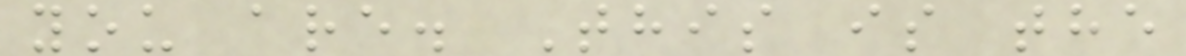you are. This is the
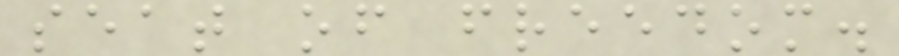seat of freedom.
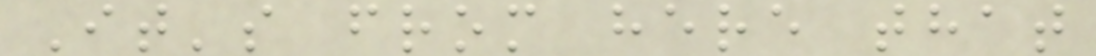It's from here that
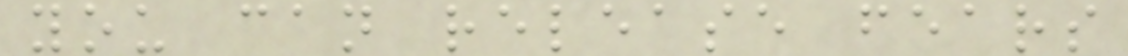you can release fears
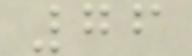76
